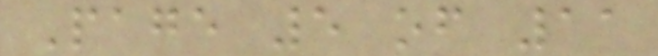Page 5 of 11
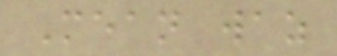Mean waz
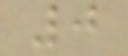0
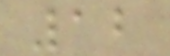12
